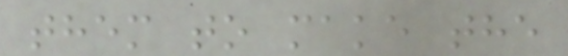them to make the
